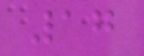17
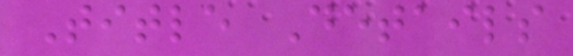Title Details
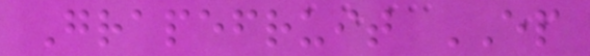Grapefruit EP
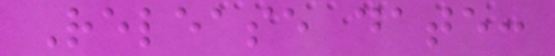Release date:
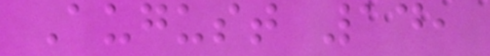August 14,
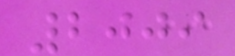2009
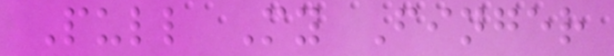Pull My Finger
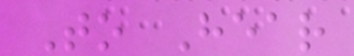To Hear
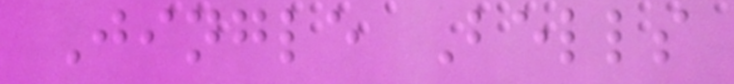Jingle Bells
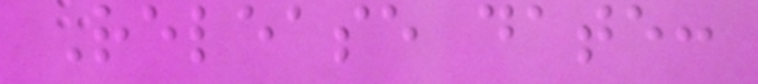Release date:
